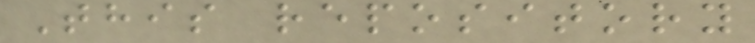This repository
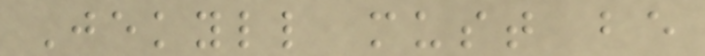Jekyll must be
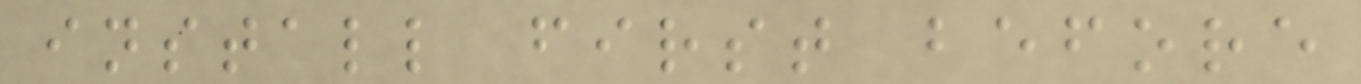install first before
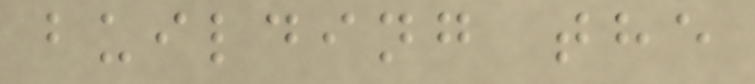building the
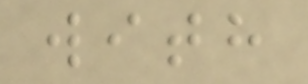with
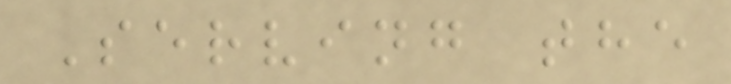Serving the
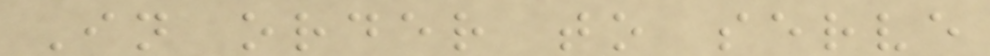In order to serve
